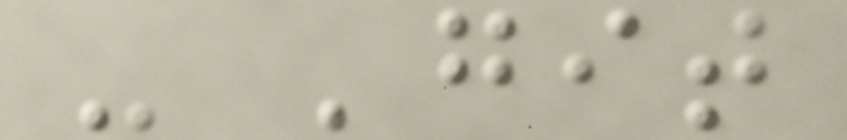- 'git
